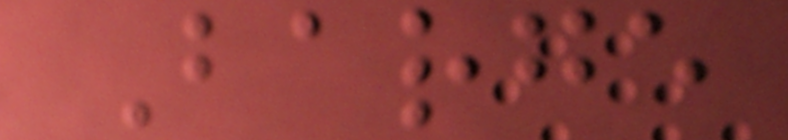Barge
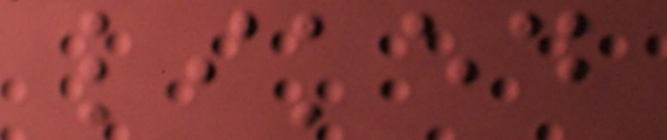liked
